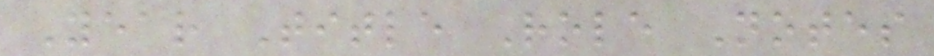Year Title Role Notes
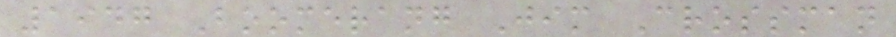1947 Boomerang Jim Crossman
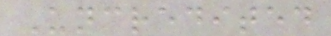Uncredited
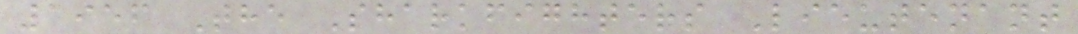1956 The Sharkfighters Lieutenant
